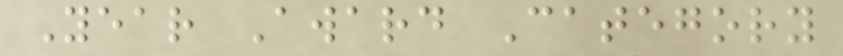Year Award Category
